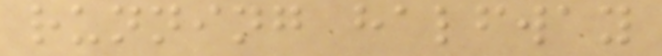running halfway
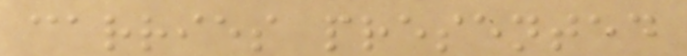carries presented
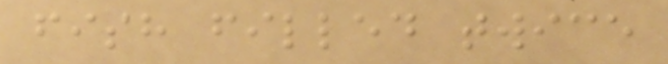fish filled twice
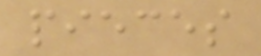pieces
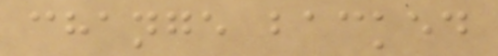change backed
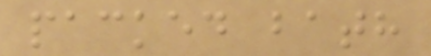packed bath
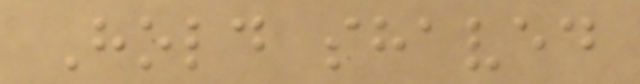Hold shaved
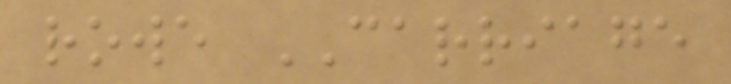rowe CARRIAGE
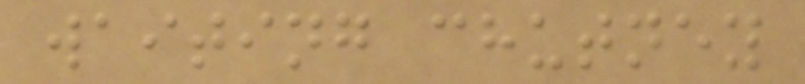waiting chutney
